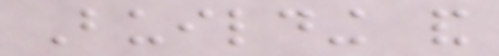Building and
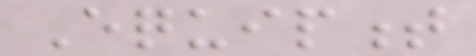Equipment
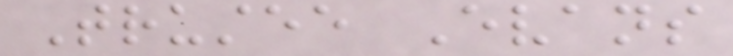Trustee Evans
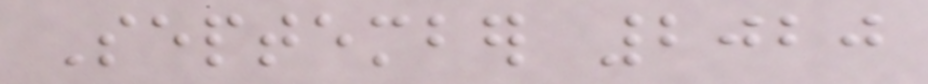September 2020
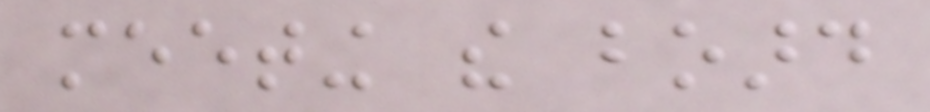meeting the board
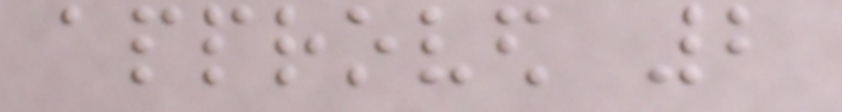approved 2
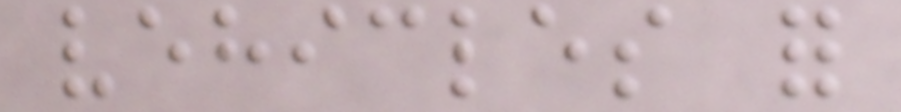vehicles for
